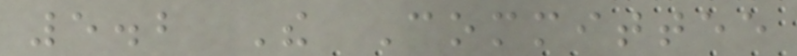5.2 The Committee
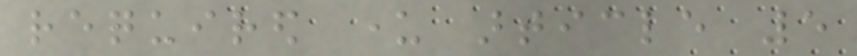required under article 5
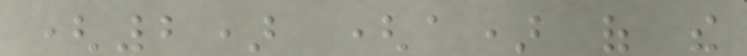(2) (a) of the
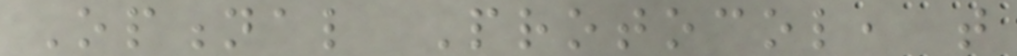Optional Protocol, that
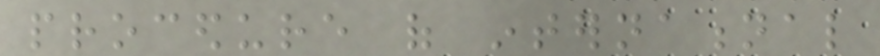procedure of international
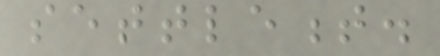settlement.
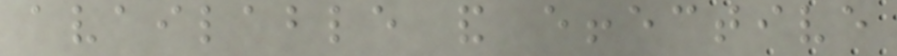available and effective
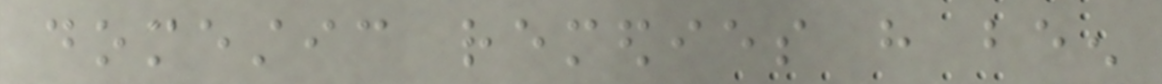domestic remedies have been
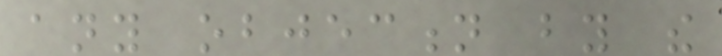any objection by the
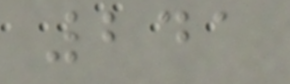241
